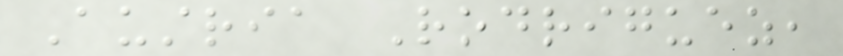Austria Rodriguez,
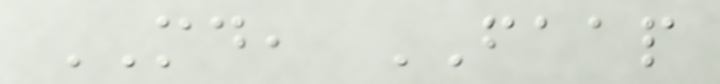MD, FAAP
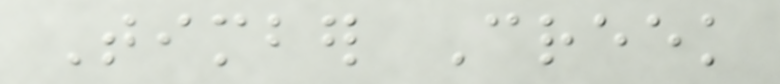Timber Creek
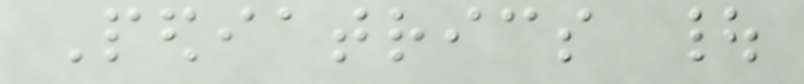Pediatrics |
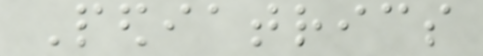Pediatrics
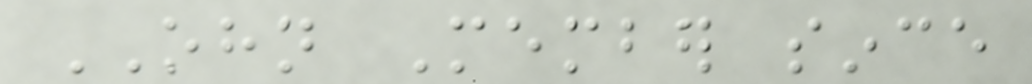OHN Member since
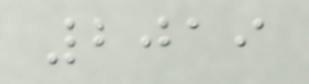2019
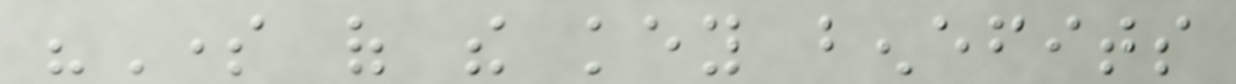"Some of the key benefits
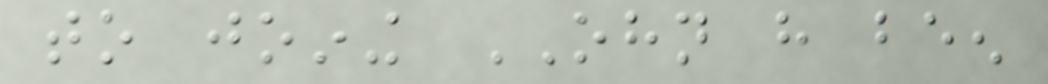to joining OHN have been
